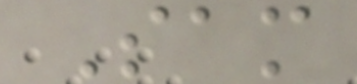Sam
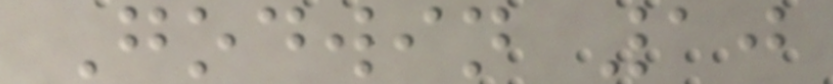Godwin 10
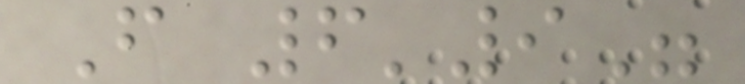F 6'9"
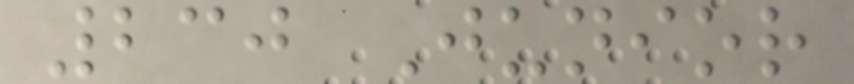230 Junior
